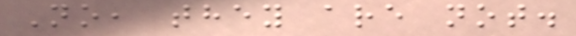No, they are not.
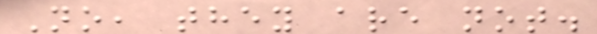No, they are not.
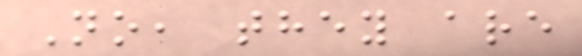No, they are
